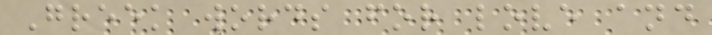Greek words for love and
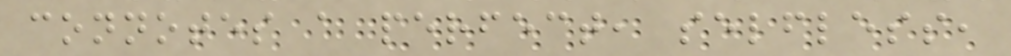connotes a perfect, selfless,
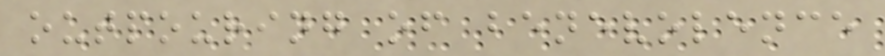outpouring of benevolence
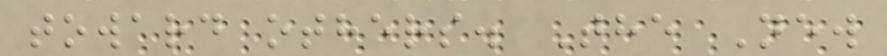toward others. The New
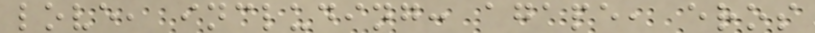love, including: agape, eros
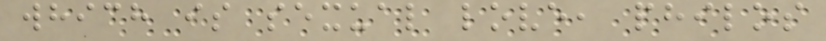which is sexual love, philos
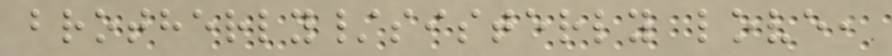brotherly/sisterly love,
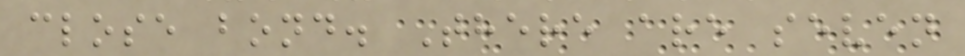close bond. There are seven
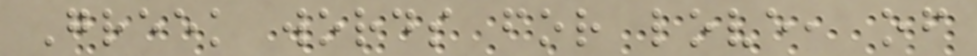Greek words for love, of
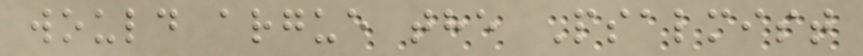would argue the Psalmist
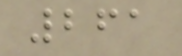261
